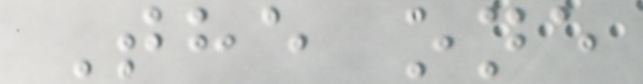The one
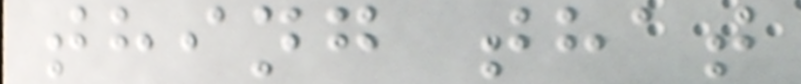thing that
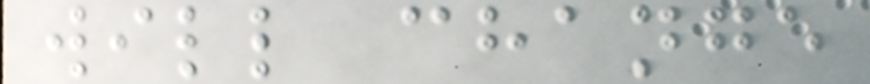will change
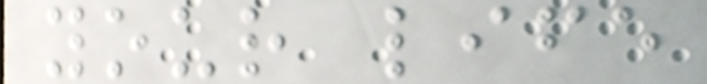your life
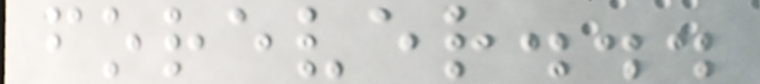forever...
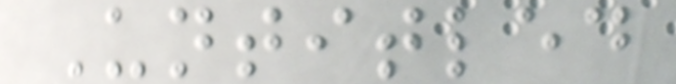Untitled
